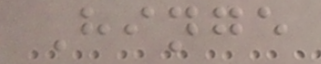Hinge
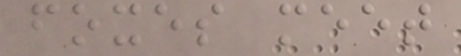foxes meet
